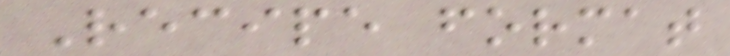Recipe format
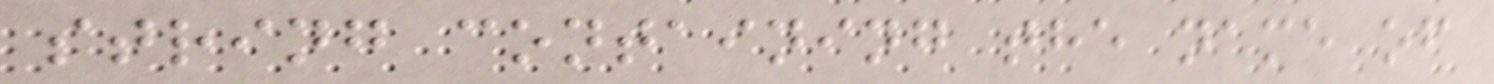string containing the name of
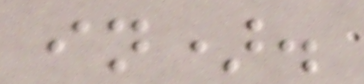in).
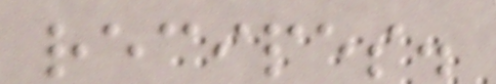recipes.
